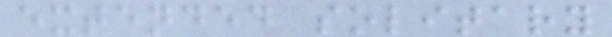extended solitary
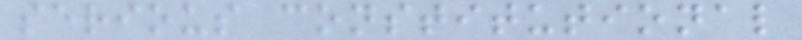serious constitutional
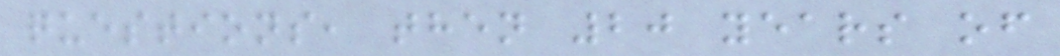questions, then 20 years of
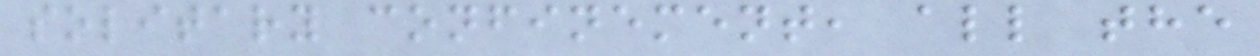solitary confinement, all the
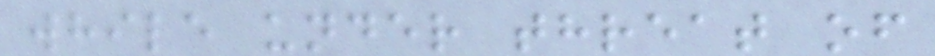while under threat of
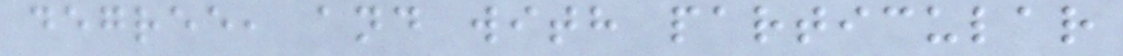degree, and with particular
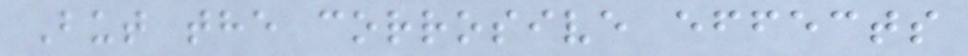But the corrosive effects
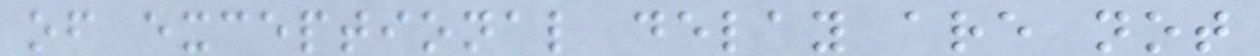of exceptional delay are not
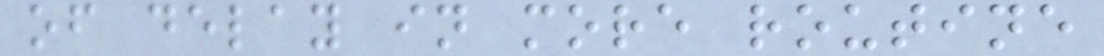of delay in more routine
